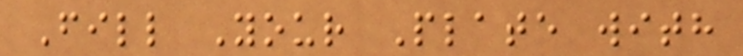Fill Your Plate with
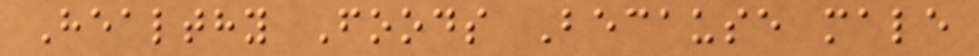Healthy Foods Because male
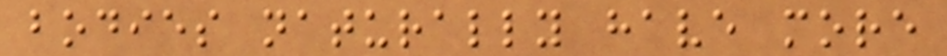bodies naturally have more
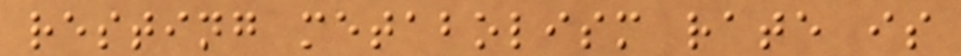resting metabolism rate is
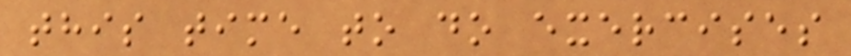this time to do exercises
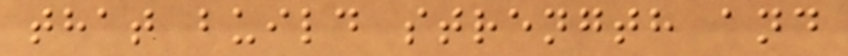that build strength and
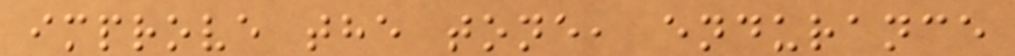improve the tone, endurance
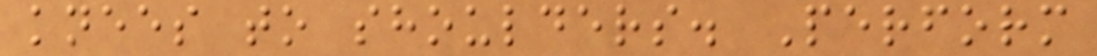knees to shoulders. Perform
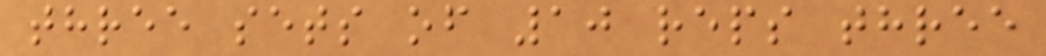three sets of 10 reps three
